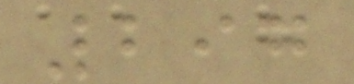297
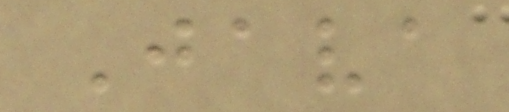Java
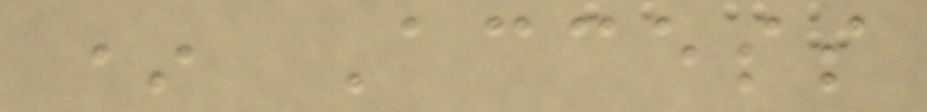* Access
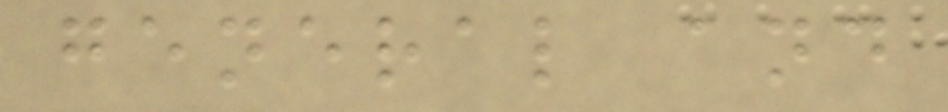general and
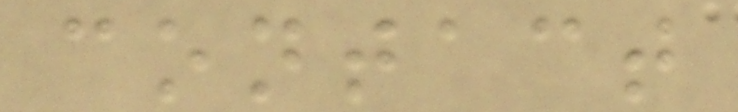contact
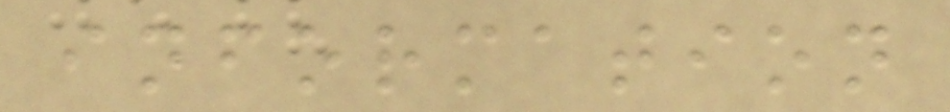information
